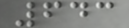643
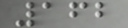162
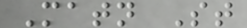Matn St
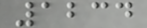1234
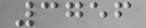3756
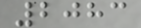2083
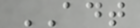ADT
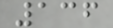136
